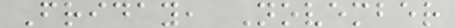Friday, November
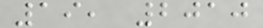19, 2010
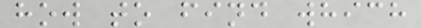how to find which
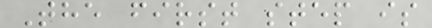The first step is
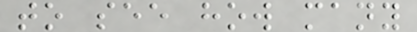to see how many
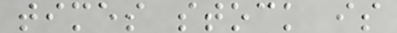times stock is
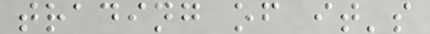trading of it's
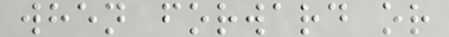when forward or
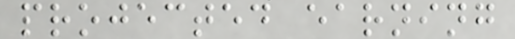projected earning
